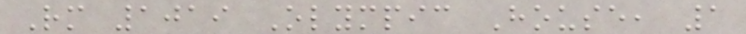Rm 1019 Olympic House, 1
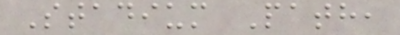Stadium Path,
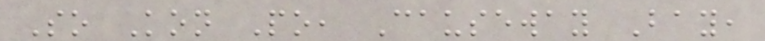So Kon Po, Causeway Bay,
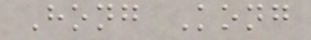Hong Kong
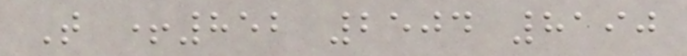T +852 2504 8190
